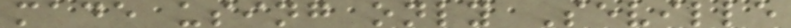made using only Seville
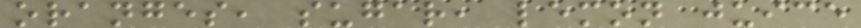oranges, sugar, lemon juice
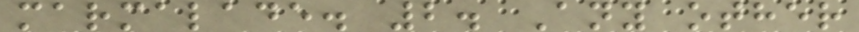marmalade. 2. Any other
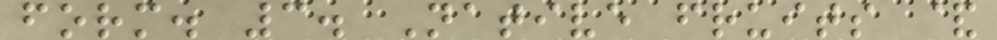form. 3. Native fruits &
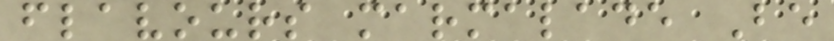flavours marmalade Be
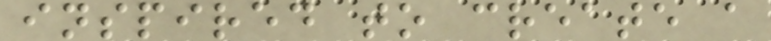inspired to create a
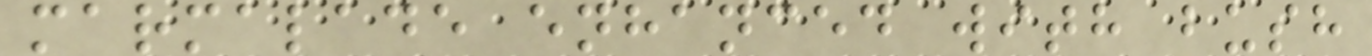marmalade enhanced with bush
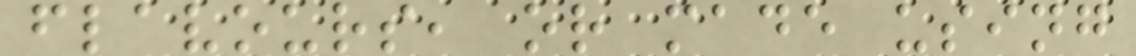flavours, or made using
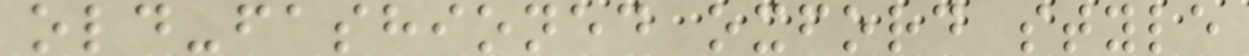old-fashioned oxford style
